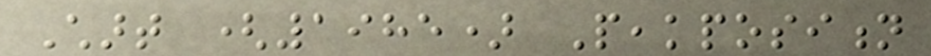Chart (1985) Peakposition
